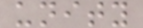unity
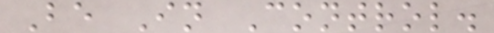Be In Control.
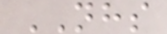NHS
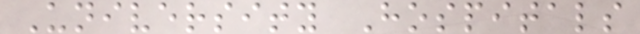University Hospitals
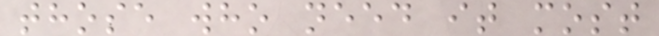those who need it most
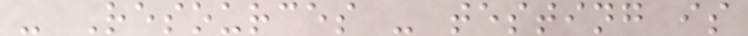- Resources - testing is
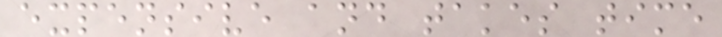expensive and takes time
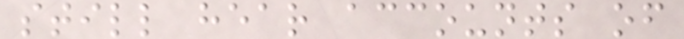still hear accounts of
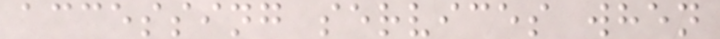accessing services when
